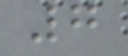7
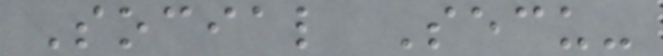Social Secu-
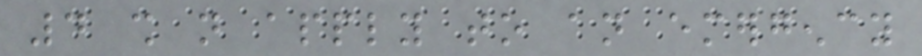4 shall not apply to an emergency
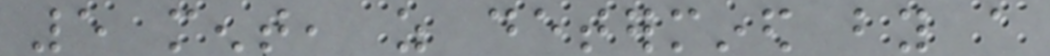5 ment, as determined by a
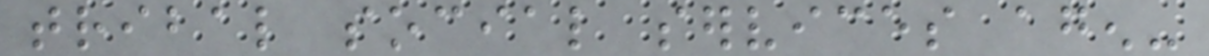tribal social services agen-
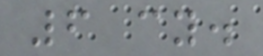6 cy.
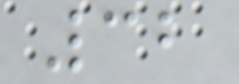32
